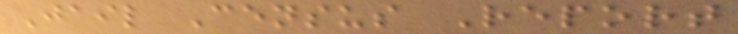Jail Census Report
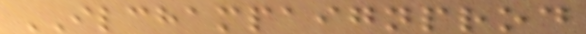ILCHAMPAIGNPROD
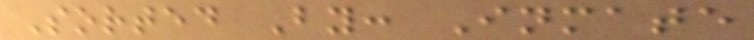Sorted By: Inmate
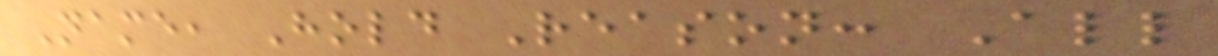Name, Hold Reason: All
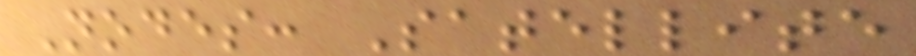Nodes: Satellite
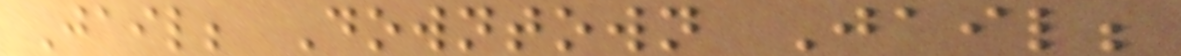Jail; Downtown Jail;
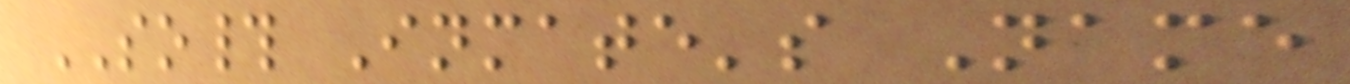SO# Inmate's Name
